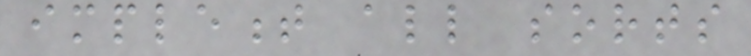implement all sorts
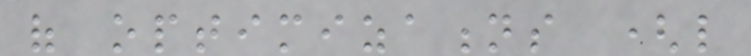of optimizations (like
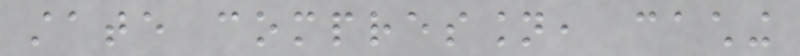state compression, caching
